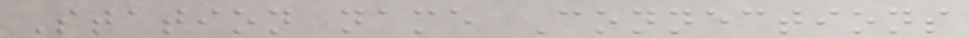Station name Connections
